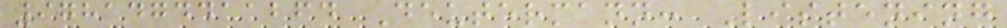9781474411264 Deutermann: Listening
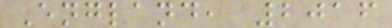England, 2016
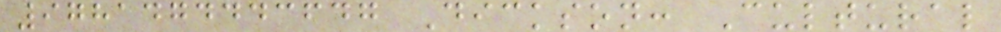9781474443647 Dickson: Cultural
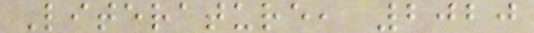Literature, 2020
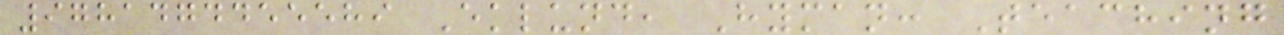9781474455589 Eklund, Hyman: Teaching
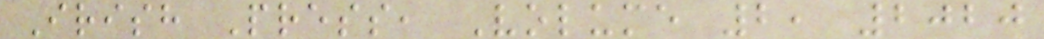Irish Press, Volume 2, 2020
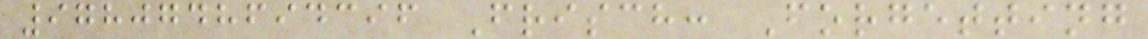9780748694396 Frisch: Forgetting
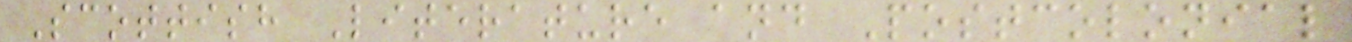Scottish Literature and Postcolonial
